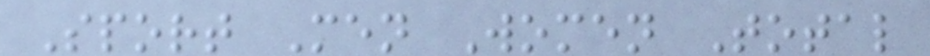Sport Men Women Total
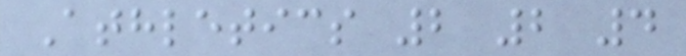Athletics 2 2 4
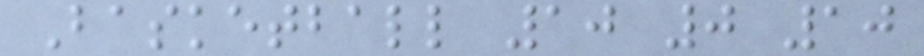Basketball 10 0 10
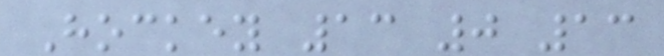Hockey 13 0 13
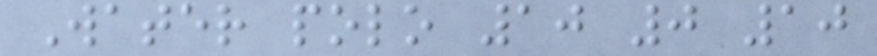Water polo 10 0 10
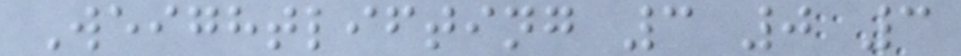Weightlifting 3 0 3
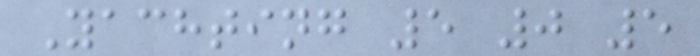Yachting 5 0 5
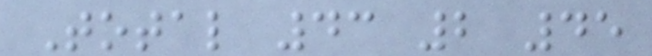Total 43 2 45
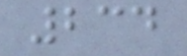234
